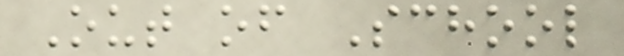Out of School
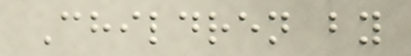Children by
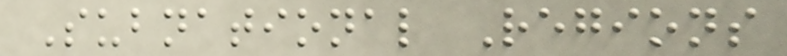Subnational Regions
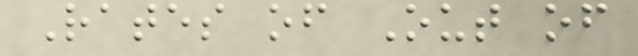Rates of Out of
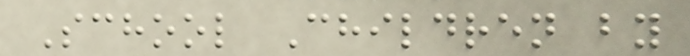School Children by
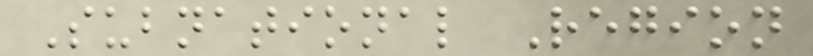Subnational Region
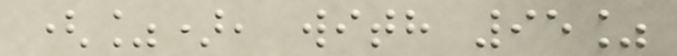(%), with 95%
